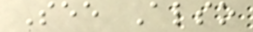See Also
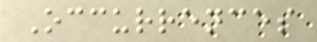Occurrences
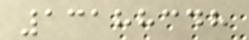13188348
